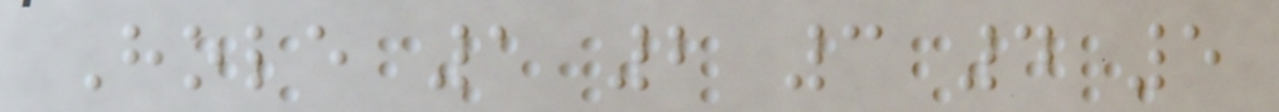Hole 1 2 3 4 5
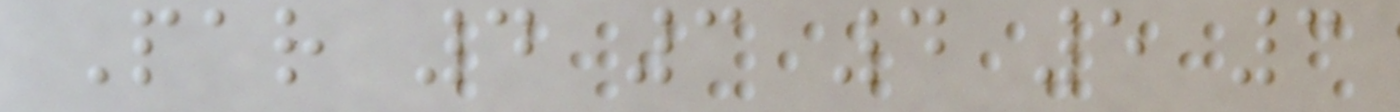Par 4 3 4 5 3
